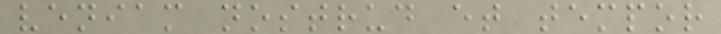veniam nostrud et tempor
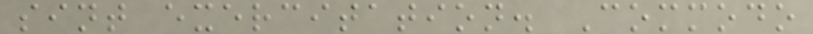sint exercitation. Commodo
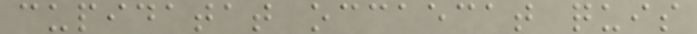cupidatat occaecat quis
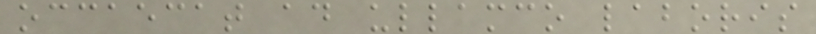occaecat ad ullamco laboris
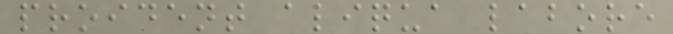proident aliqua labore
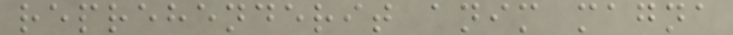reprehenderit anim magna
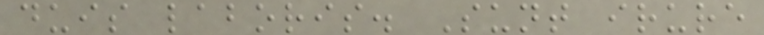duis laboris. Sunt irure
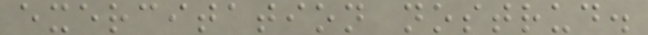exercitation nostrud.
